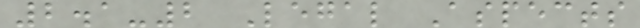2.1-2 Legal Aspects
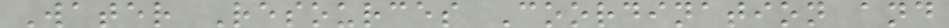Water Resources Coordination and
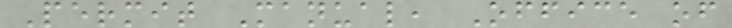Permit Manual, Office of
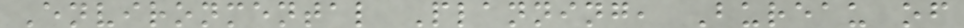Environmental Planning, Bureau of
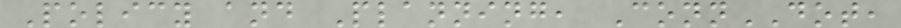Policy and Planning, ConnDOT,
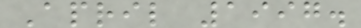April 1997.
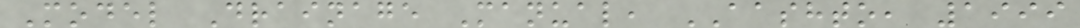Model Drainage Manual, AASHTO, 1999
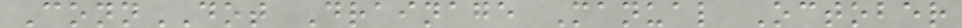ConnDOT Drainage Manual October
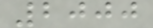2000
